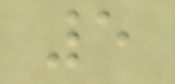5
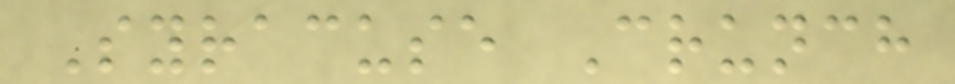Syracuse Crunch
